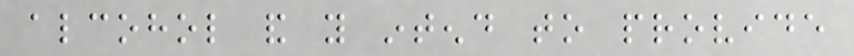alcohol and you intend to provide
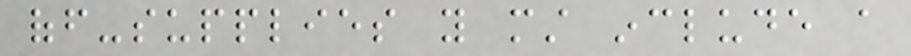off-supplies you must include a
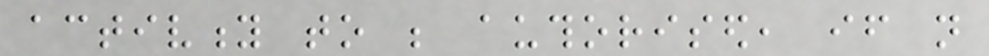activity to be authorised, if not
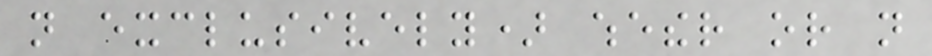not exclusively) whether or not
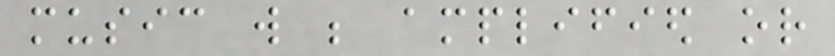music will be amplified or
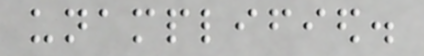unamplified.
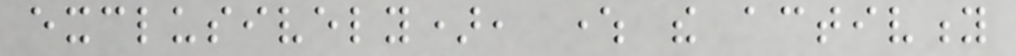exclusively), where the activity
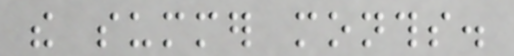the summer months.
